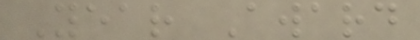Year Award
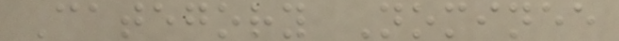Category Nominee
